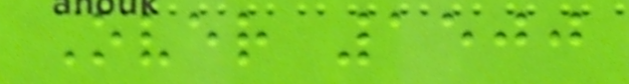Over 1500
